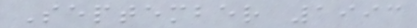September 1993
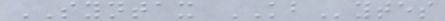SYNTAX KBytes
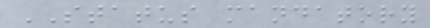STATUS mandatory
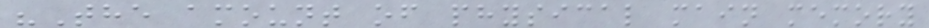"The amount of physical main memory
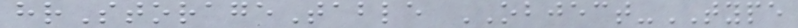hrStorageTable OBJECT-TYPE
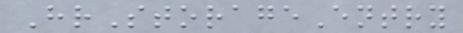HrStorageEntry
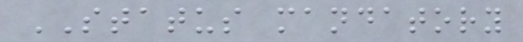STATUS mandatory
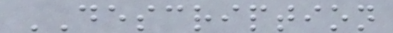DESCRIPTION
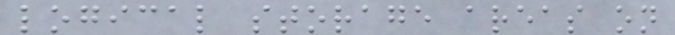logical storage areas on
